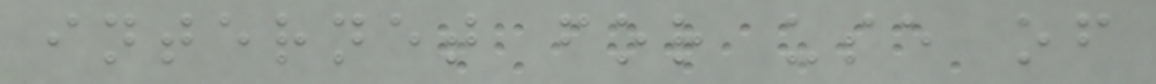internet for use of
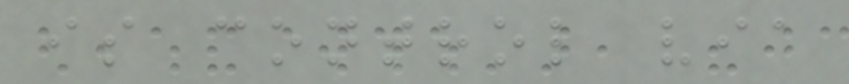is control via
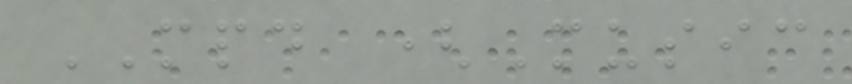MPD (Music
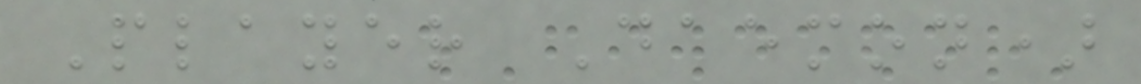Player Daemon)
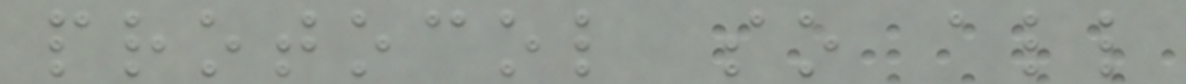protocol so all
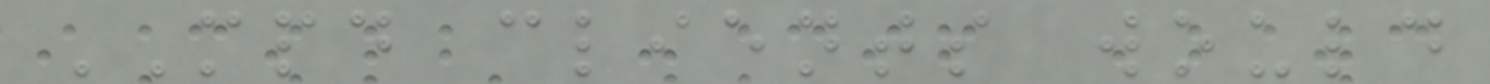MPD clients would
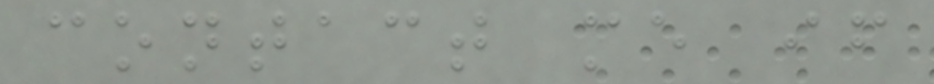contact me if
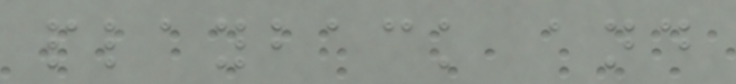playback and
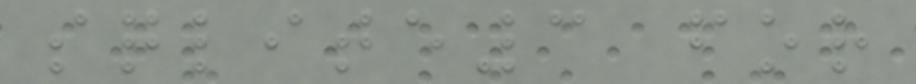sqlite3 for
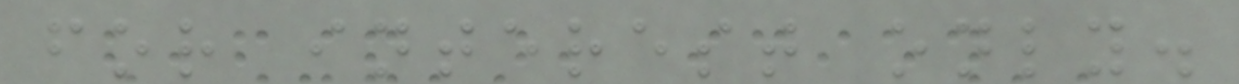for interest only.
